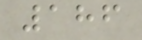186
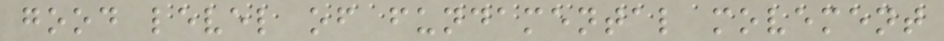good level of fundamental movement
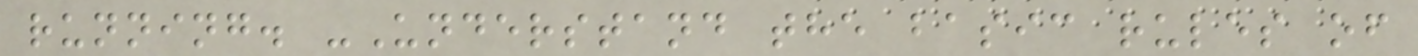running. -Understand the basic rules of
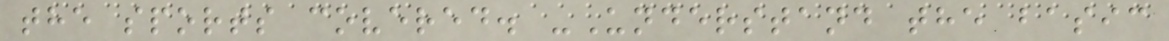the sports covered. -Understand the basic
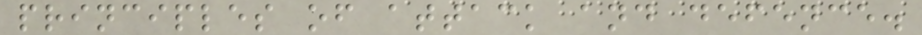principles of attack and defence.
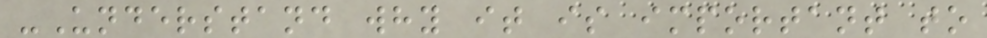-Understand why it is important to
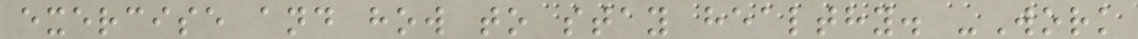exercise and how to stay healthy. -Work
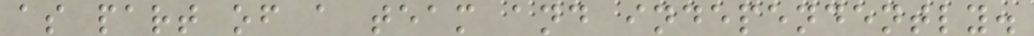as part of a team and independently.
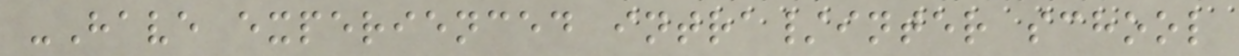-Have experienced intra/inter school
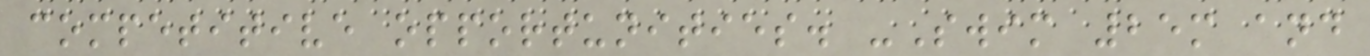competitive opportunities. -Swim 25m and
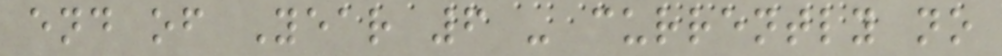end of Year 6 - currently no
